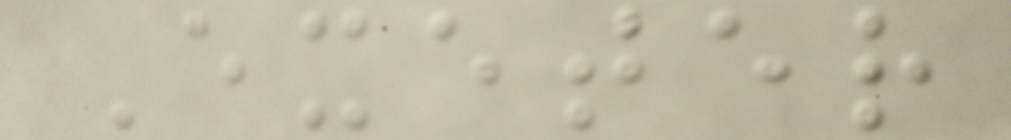Exeter
